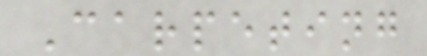Carpeting
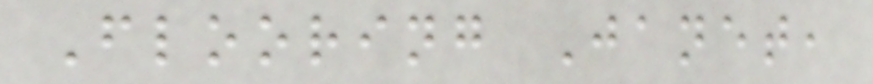Flooring Janet,
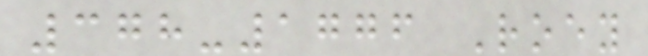378-1776 Roey
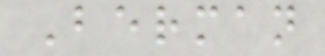Berman
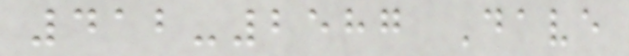412-2587 Dave
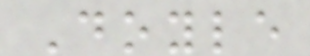Doyle
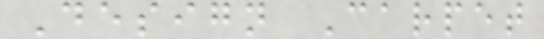Design Carpet
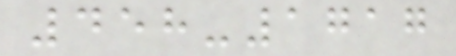458-1717
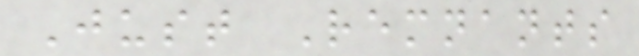Just Remnants
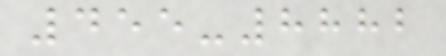455-8882
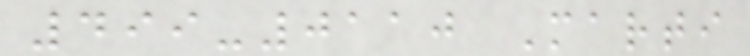499-0110 Marti
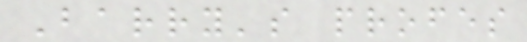Barry's profes
